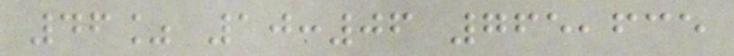46% 10:06 765,635
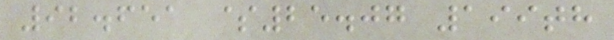92.651 $25.07 199th
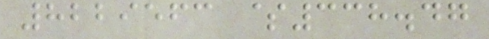8229563 $338.47
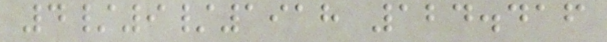4/9/1918 124.416
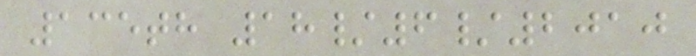135th 18/6/2010
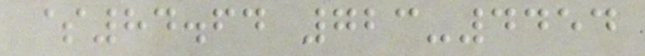$84.64 723-4454
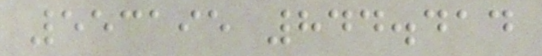553195 844.414
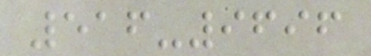516-9696
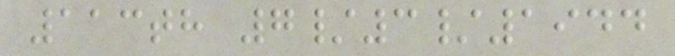113th 7/3/1944
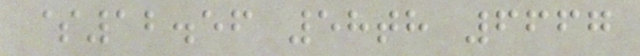$12.56 58th 6667
